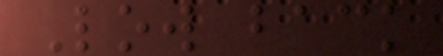Low back
